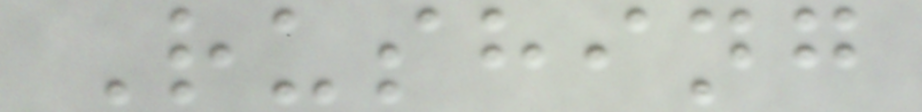Rushing
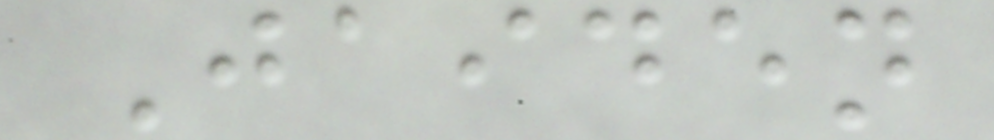Jaiden
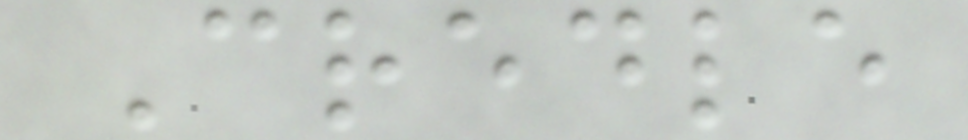Credle
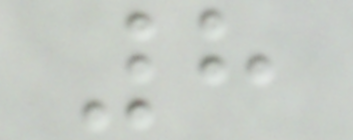8
